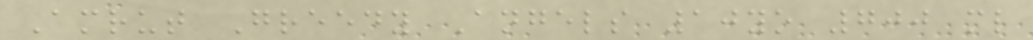Amrut Greedy Angels 10yo 700 ml
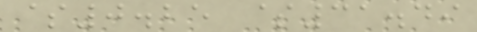$0.25 $31.49
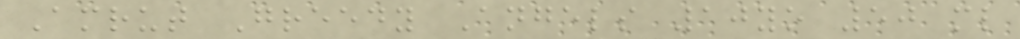Amrut Greedy Angels 10yo 50 ml
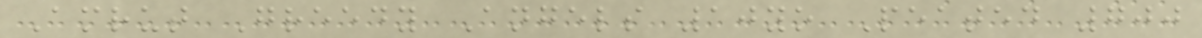Amrut Greedy Angels 10yo Peated 700
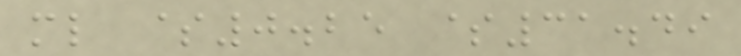ml $0.25 $31.49
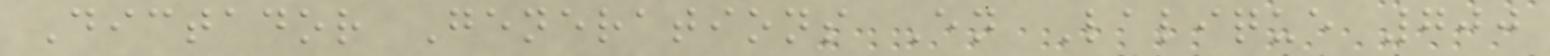Dictador Generations En Lalique 700
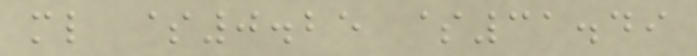ml $0.25 $31.49
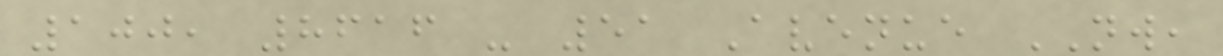100, 8616 - 51 Avenue NW,
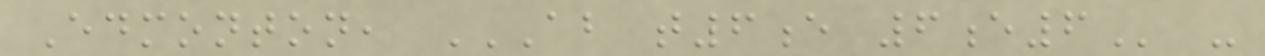Edmonton, AB T6E 6E6 -
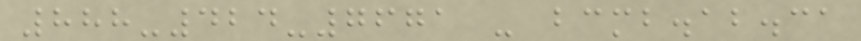888-424-7671 - bcmb.ab.ca
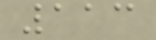113
